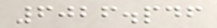6026.pdf
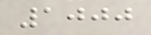1000
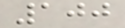100
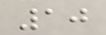10
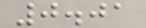0.01
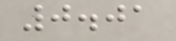0.01
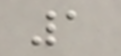1
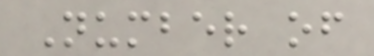Number of
